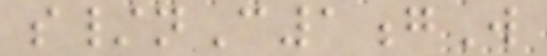s/nC1gW
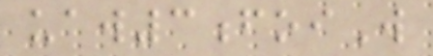uaw3foiW
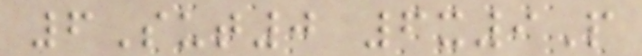6Sut0 6x9P
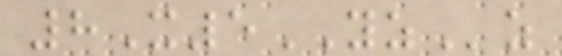8X5YZz
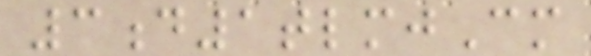3d1tlmjCm
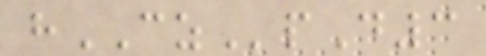hCZpD3
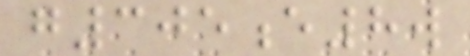g305e8w
